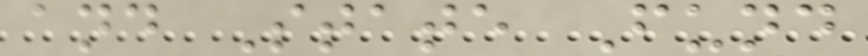and State Fund
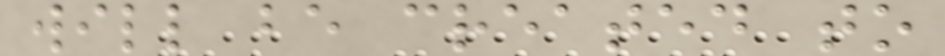will be created to
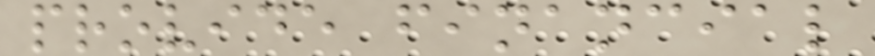provide financial
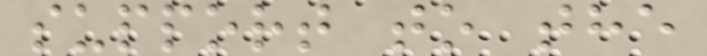support to the
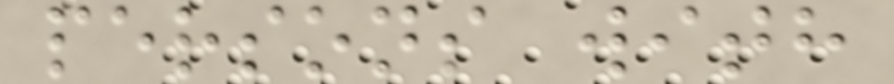persons with
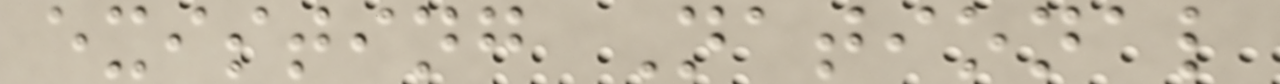existing National
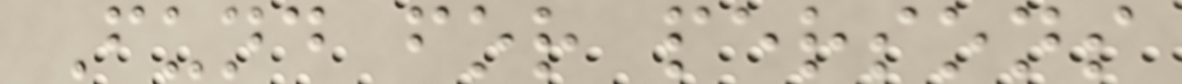Fund for persons
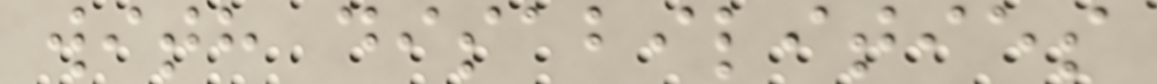with disabilities
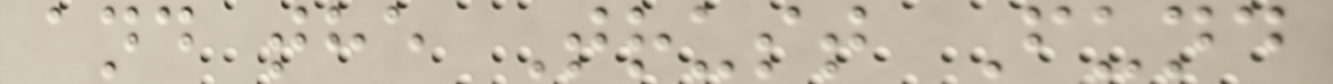and the Trust Fund
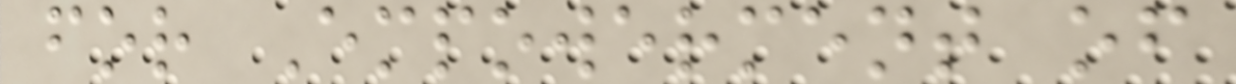for Empowerment of
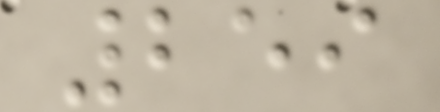259
